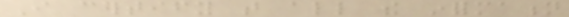I certify that all the information
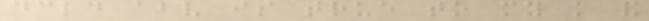declared above is true to my knowledge and
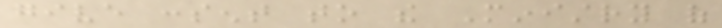give consent to the Ministry of
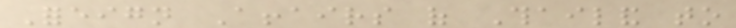Foreign Affairs of Thailand to
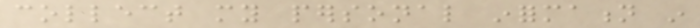collect my personal information in
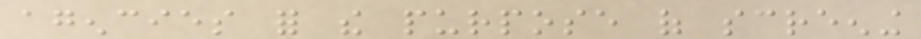agencies for the purpose of screening
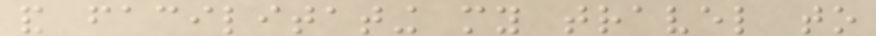and facilitating my travel to
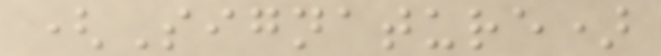(Signature)
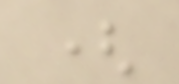(
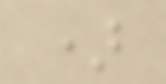)
